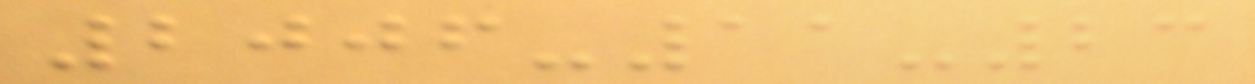2006-11-23
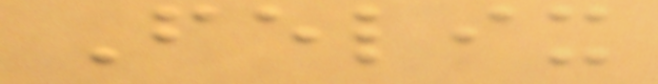Felix
